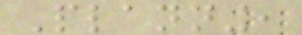Planning,
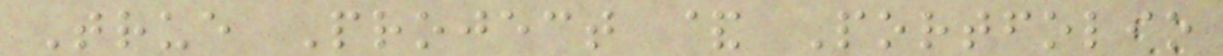True Project & Portfolio
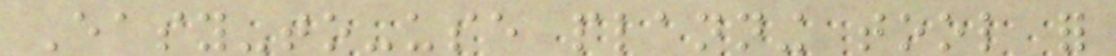Easy-to-use planning tool for
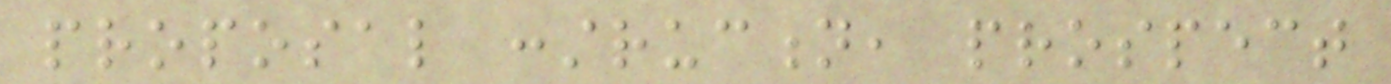proposal construction, prospect
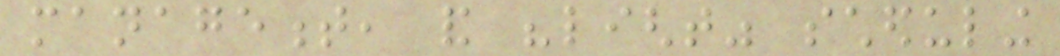management, and "light" scheduling
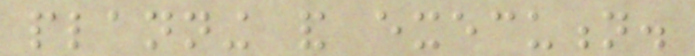planning and execution.
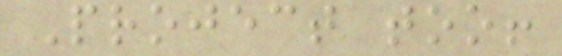Project too!
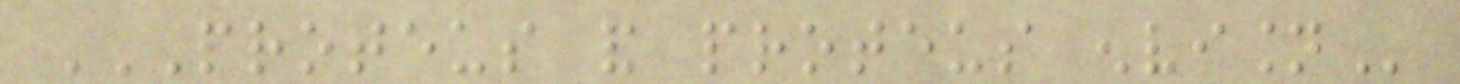PROTEUS AND PROTEUS ENVISION
